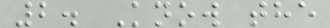2. Know the
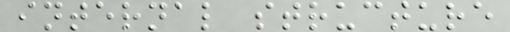internal structure
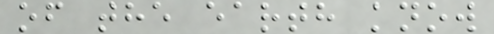of the earth know
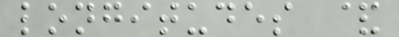longitudes &
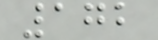172
